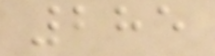285
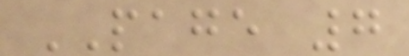PAGE 7
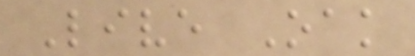Live Oak
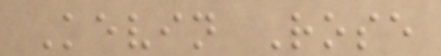Kevin Rose
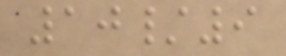10/9
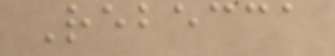Rebecca
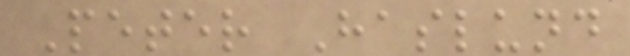Peter Haslund
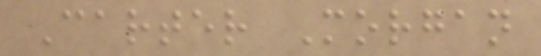Carter Morgan
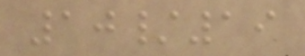10/19
